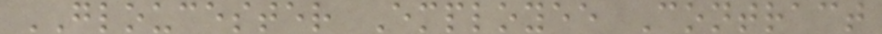GLOUCESTER Employee Contract
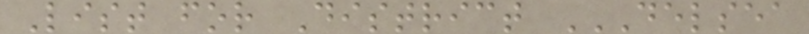List for District DELSEA
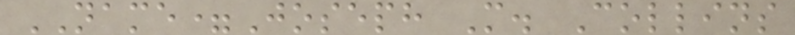NAME=Joseph M. Collins
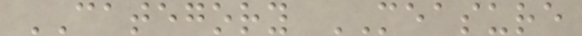CATEGORY MEASURE
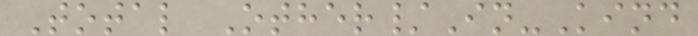Total Other/In-Kind
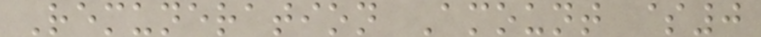Remuneration Amount $0
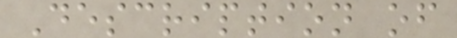Description of
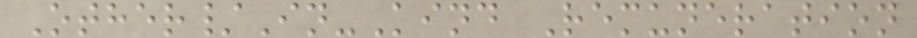Other/In-Kind Remuneration
